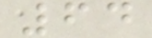64
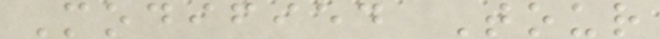Modified Tour
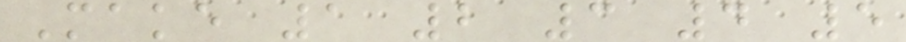Make 1 2 3 4 5
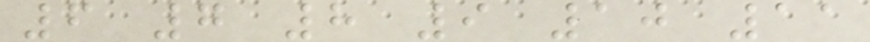6 7 8 9 10 11
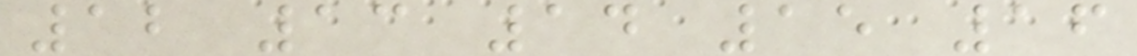12 13 14 15 16
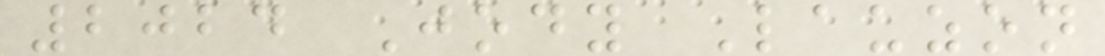2024 Jody Lauzon
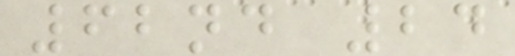62nd 24
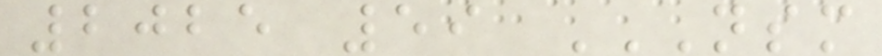2025 59 NSM
